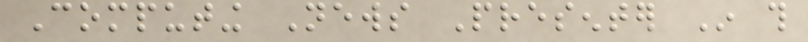Computing News Presenter In this
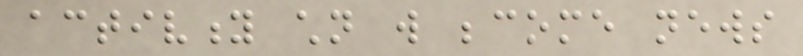activity children will become news
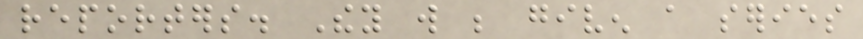reporters. They will be given a series
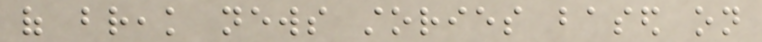of break news stories based on
